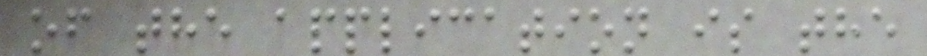of the application is the
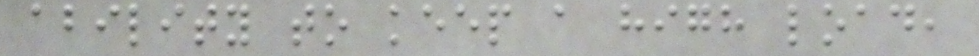ability to keep a high load,
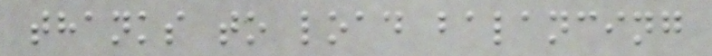thanks to load balancing
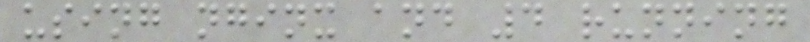using nginx and 4 running
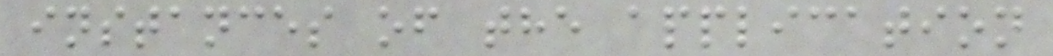instances of the application
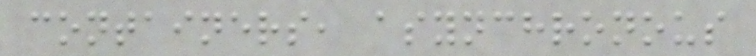containers, asynchronous
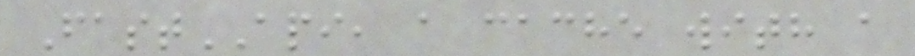FastAPI, a cache with a
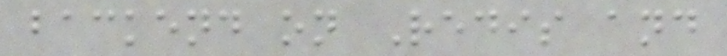backend on Redis and
